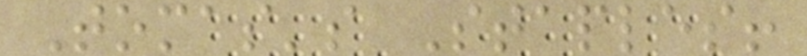Tomas's Staples!
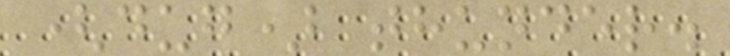(dug) thunder.
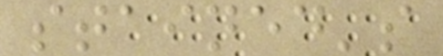stained's
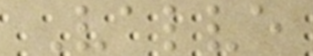Valve
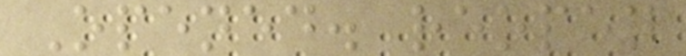Opened. reopen
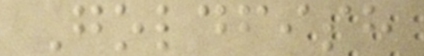Goldfish
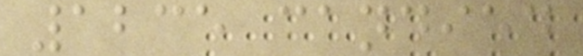1235 candied
